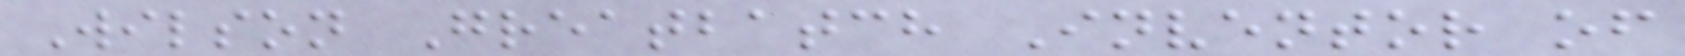Wilson Greatbatch Inventor of
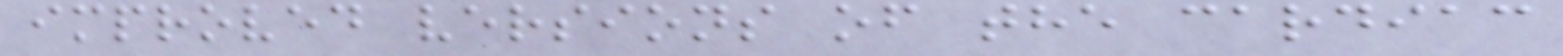improved versions of the cardiac
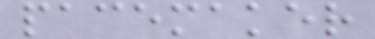pacemaker
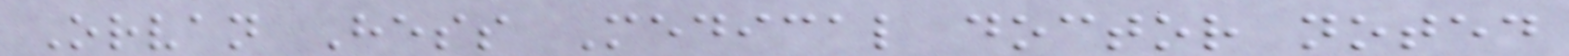Orvan Hess Medical doctor noted
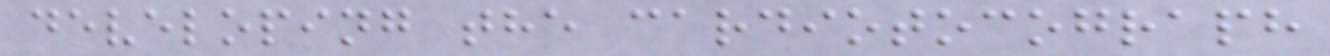developing the cardiotocograph
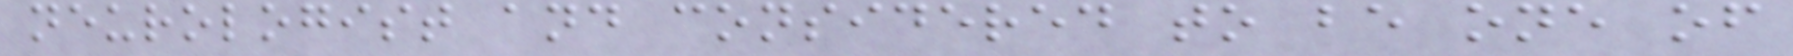neurologist and considered to be one of
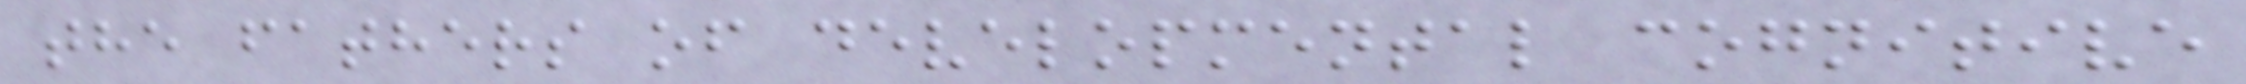the fathers of developmental cognitive
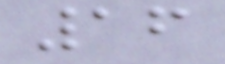16
